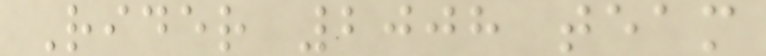Rider 2008 team
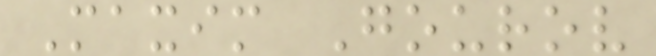Maxim Gourov
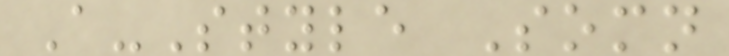A-Style Somn
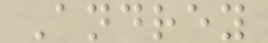Andrey
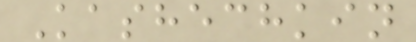Kashechkin
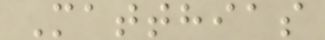Matthias
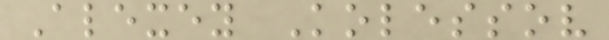Alexey Kolessov
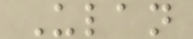Ulan
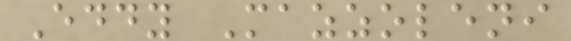Eddy Mazzoleni
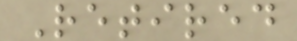Retired
